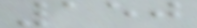150
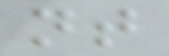nt
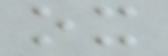ox
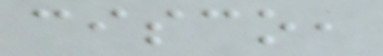cisco,
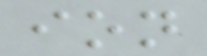ion
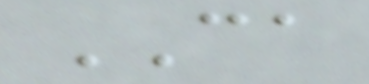CA
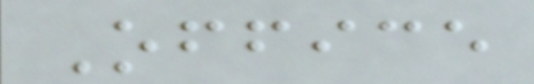Office
